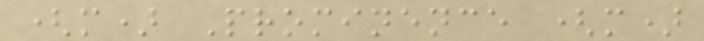(m) Prominence (m)
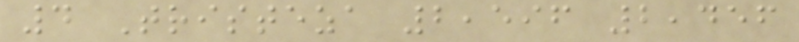4 Tristeza 2,596 2,456
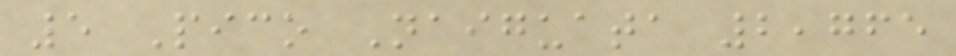5 Pico Naiguata 2,765
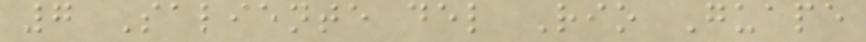7 Saliente del Rio Guape
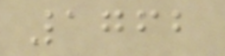1762
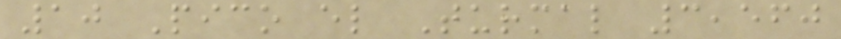10 Pico el Turmal 3,560
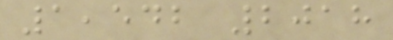1,542 2018
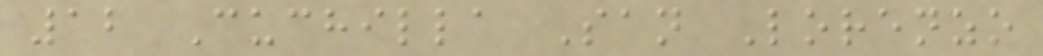12 Cuchilla San Lorenzo
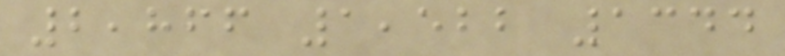2,866 1,522 1344
